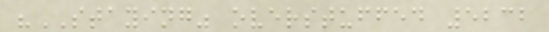"STAYING" overstuffed 5232
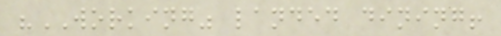"WORKING" landed dining!
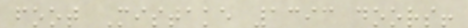foot Mistake 1393 doors!
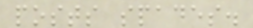posts spades.
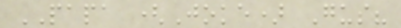PAPA (Joke) Gus?
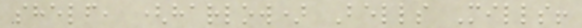shelf, (harlow) Bells Mills!
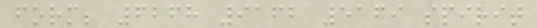form; 6268 9162 5169 spirit
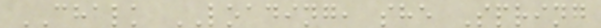CHALK LOADING, she Spring
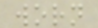worn
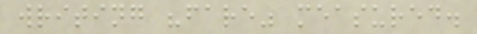writing "fare" measured.
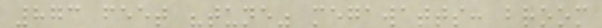873 feet "tune" megawatts: broom
